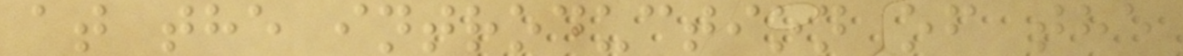at the introduction of the
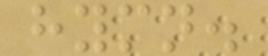hymn.
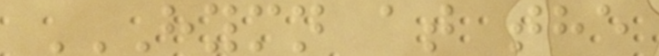HYMN AT THE
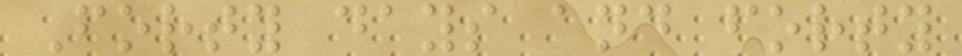Forty days and forty
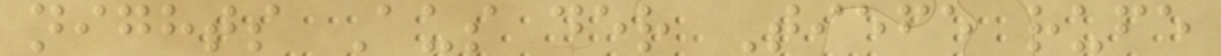nights Aus der Tiefe rufe
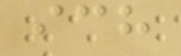ich
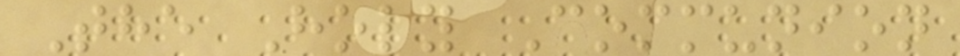The Holy Communion
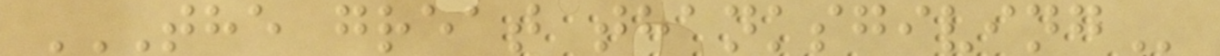THE GREAT THANKSGIVING
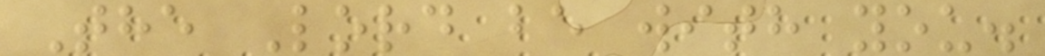The Lord be with you.
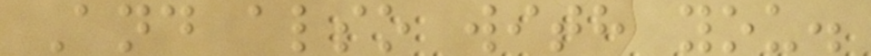And also with you.
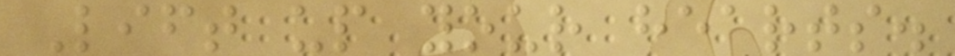Lift up your hearts.
